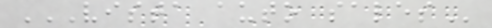VISTA AUTO SALES
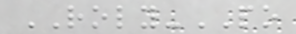ROLY-PO
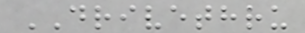DRIVETHRU
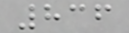836
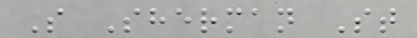S Sherman St
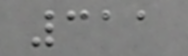311
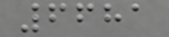6681
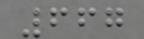667
